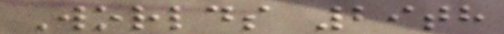Worlds 29th
